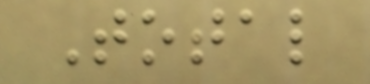Total
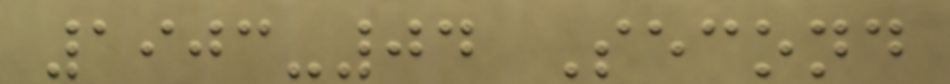1903-04 Second
